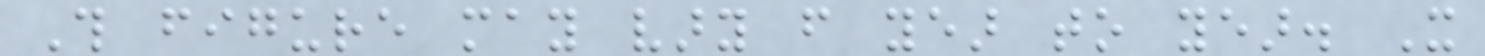This figure may vary from year to year. It
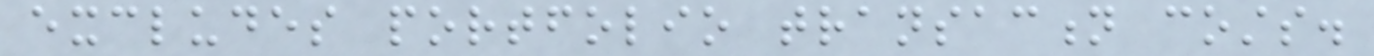excludes portfolio transaction costs.
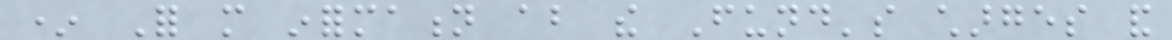* For more information about the Fund's charges and
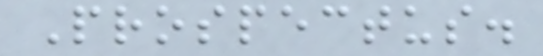Prospectus.
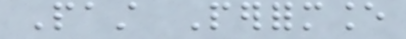Past Performance
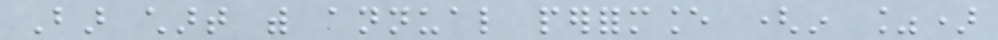Bar chart with annual performance (in %)
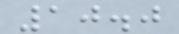10.0
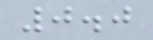0.0
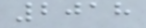2018
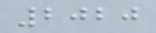2020
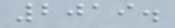2019.
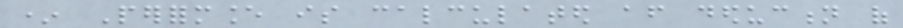* Performance is calculated after deduction of
